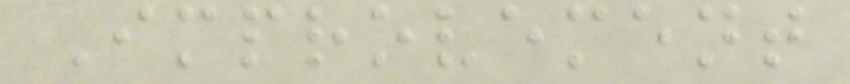Improvement
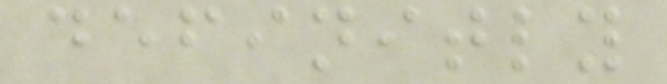definitly
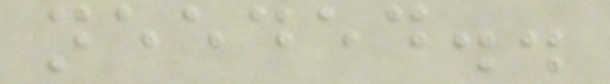needed..
